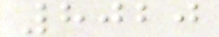8020
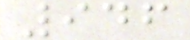946
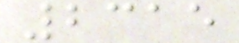2315
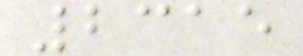2315
